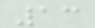13
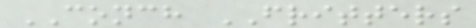CONCH FRITTERS
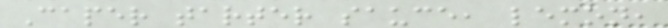Caper tarter sauce, lemon,
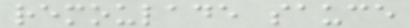remoulade sauce
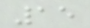15
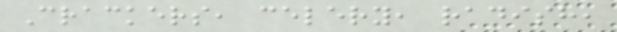Crackers, celery, radish,
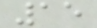15
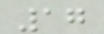17
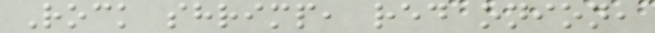Rock shrimp, red onion,
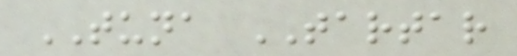TUNA TARTAR
